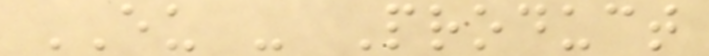EU - Product
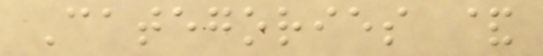Categories &
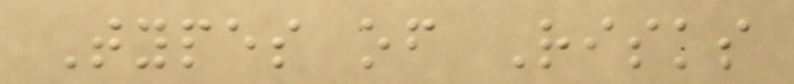Types of Risks
